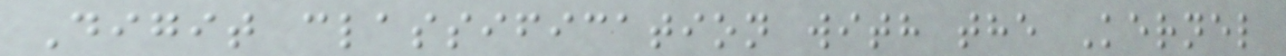Digit classification with the Kernel
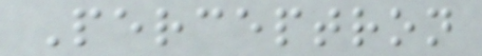Perceptron
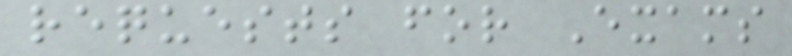requests for Exams
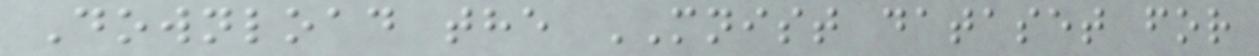Download the MNIST dataset for
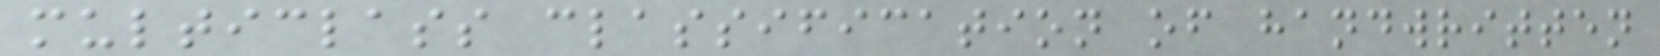multiclass classification of handwritten
